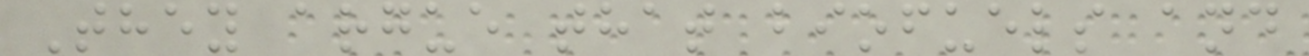They argue that biofuels and
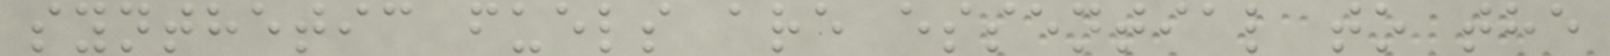synthetic fuels are essential to the
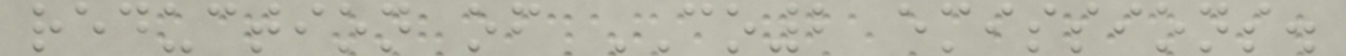reduction of CO2 emissions.
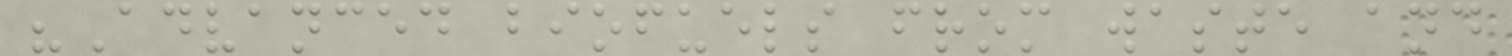"Advanced biofuels from waste and
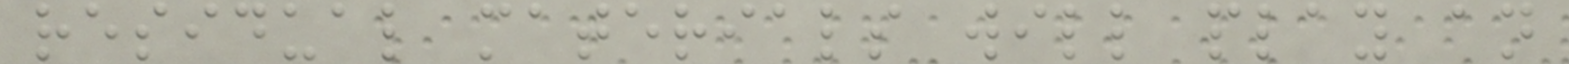residual materials will play an
